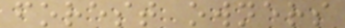forest owners
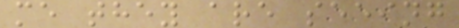me they are seeing
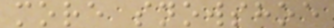more snowshoe
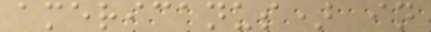americanus) in
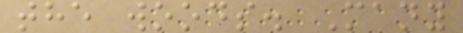the woods. Many
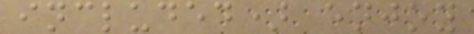included) enjoy
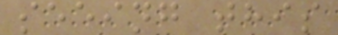seeing this
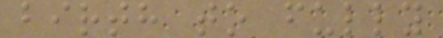birth to fully
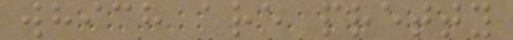which are pretty
